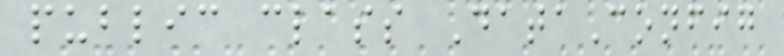public class DataConfig
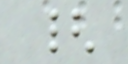{
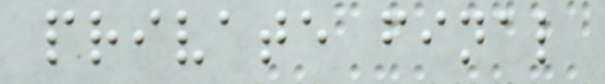private final
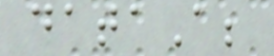dataA;
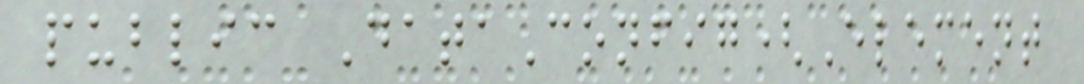public DataConfig(Element
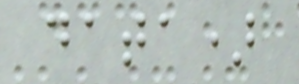data)
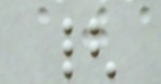{
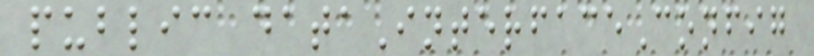public dataInterfaceConfig
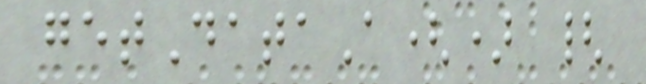getDataA() {
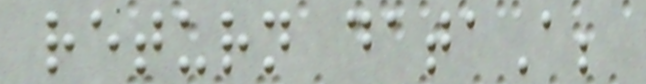return dataA;
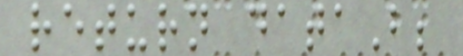return dataB;
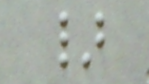}
